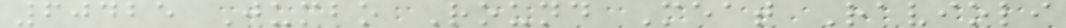60425 Jumbo Round Meat Ravioli
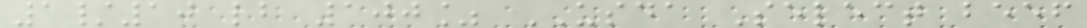1/10 lb 100% USDA Select beef
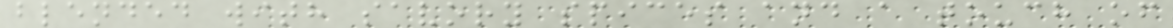blended with savory spices and a touch of
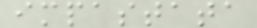impastata
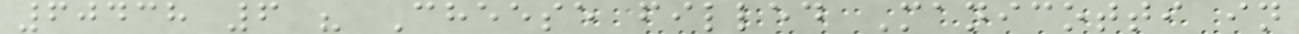60438 6 " Cheese filled Manicotti in
